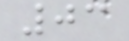03
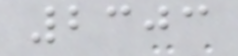2303
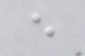e
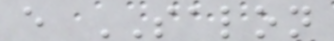e SALON
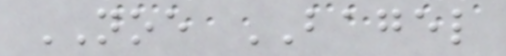NOE BAGEL
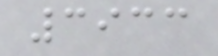3933
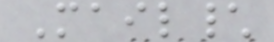Mail\
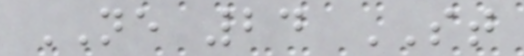NE 24 ST
